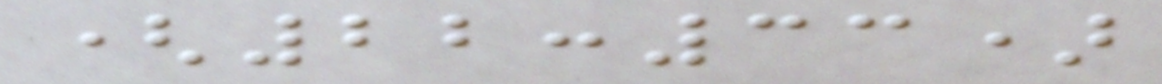(22:33)
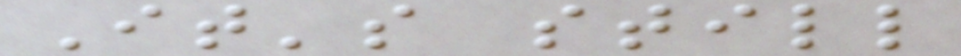It's still
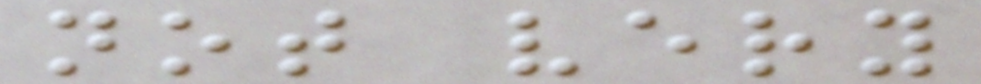not very
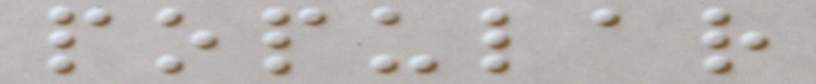popular
